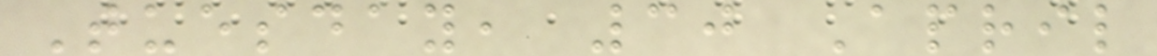Tuesday, 30 April
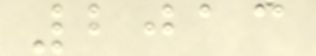2013
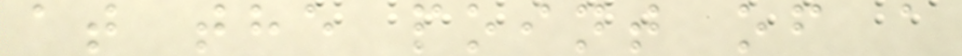at the point of a
